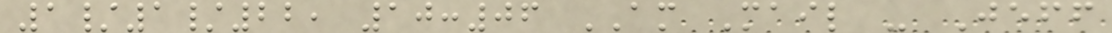1/1/22, 10:06 AM Mail - Jeff
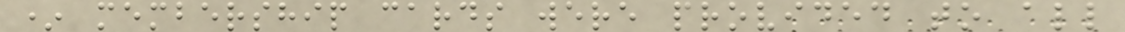* membership cards were provided to all
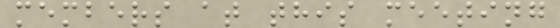members at this meeting
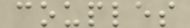couples
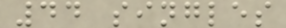44 singles
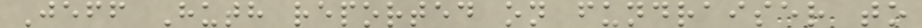Jeff Huth reported on fundraiser to
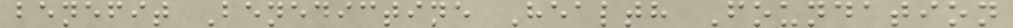benefit Benedictine Health Foundation
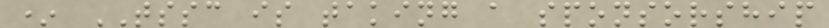* TSSC is taking a sponsorship
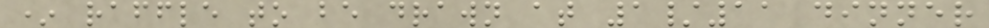* raffle to be drawn at 1/11 dinner
